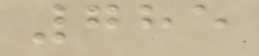785
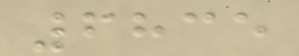6835
